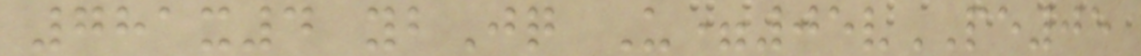781x4 ybJq U=05vPE05
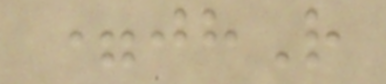=jhR
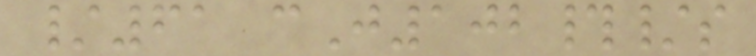/61 cJ102#/s
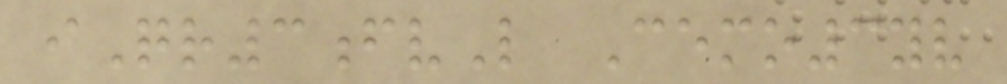iQr3fvL Cemo3yv
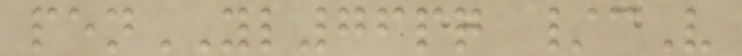penYL76pq /cV
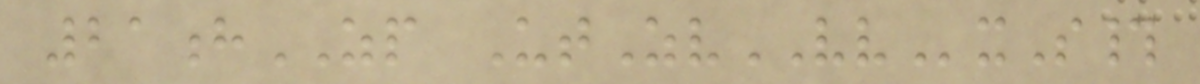21hZP UtZvVVxS#
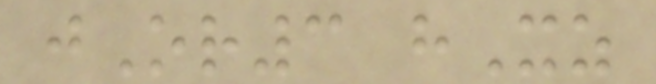jOr3 hXz
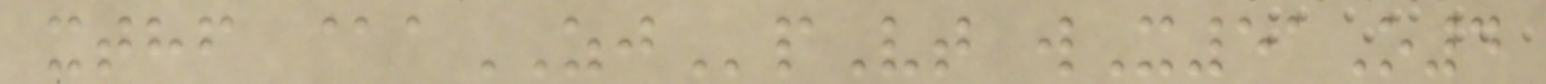xthf @aZJpVt wX51O4
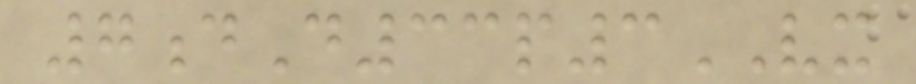7dD33p3VX
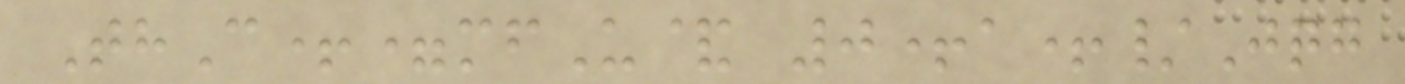ThC+=mfU& 0+a+/Jqg
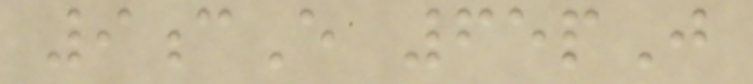9cE 65pJ
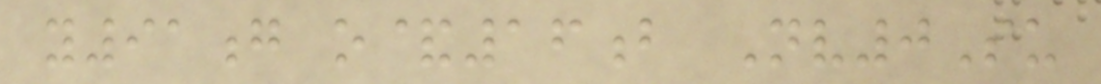y91g o&16b Nv0Su
